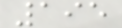195
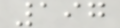197
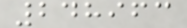248963
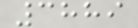3889
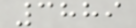3889
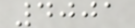4001
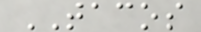TACOS
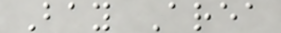Bay Area
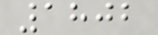1802
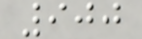900
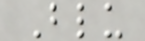Blu
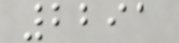2291
